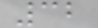32
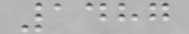1487
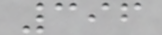396
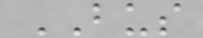BUS
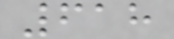618
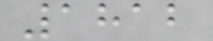1812
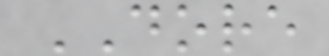DORE
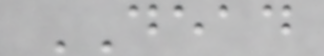DEAD
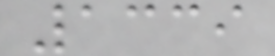1339
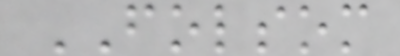FOLSOM
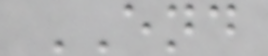END
